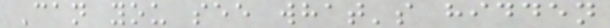Can you see what's hidden
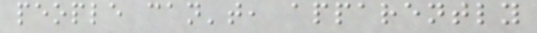people can't, apparently
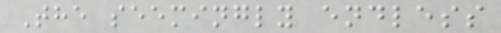The seemingly endless
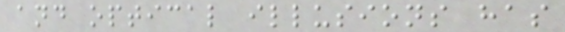and optical illusions has
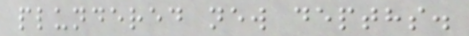plundered new depths.
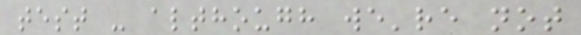test - although we're not
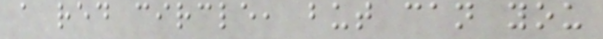a red circle, but can you
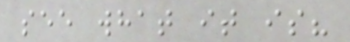see what it is?
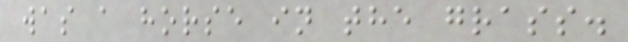was a horse in the grass.
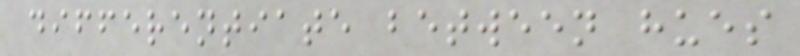differentiate between hues
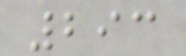293
